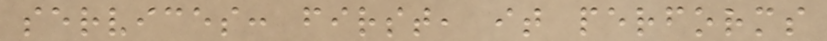services: first, it performs
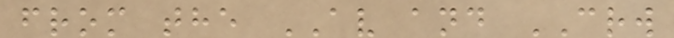from the AV and CRW
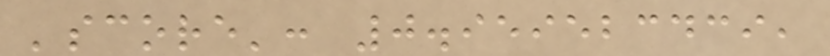'score': 0.959523439,
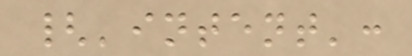{'intent':
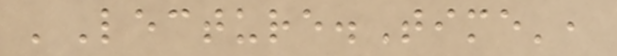'Lecture.Time',
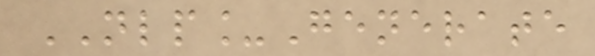NLP_Generate
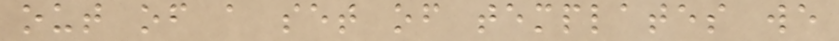out of a set of templates we
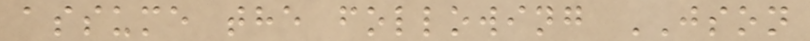assume the following JSON
